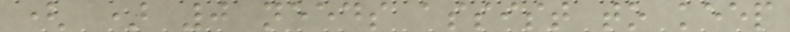( ) 0 needs assist to keep
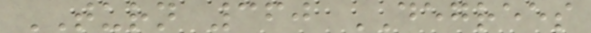TURN 360 DEGREES
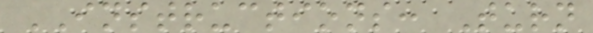INSTRUCTIONS: Turn
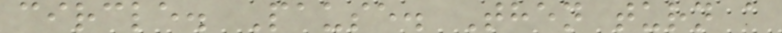circle. Pause. Then turn a
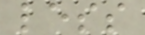less
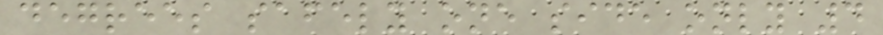degrees safely one side only 4
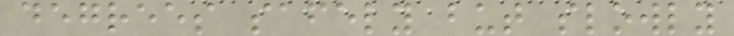degrees safely but slowly
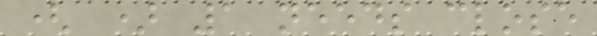( ) 1 needs close
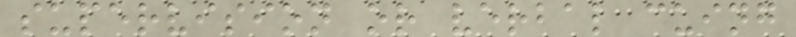supervision or verbal cuing
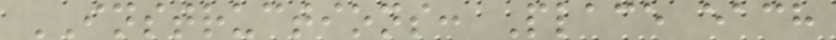INSTRUCTIONS: Place each
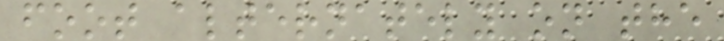foot alternately on the
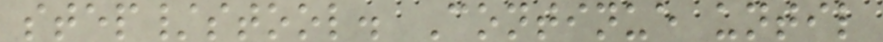step/stool. Continue until
